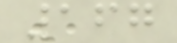167
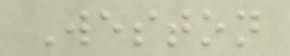Weston
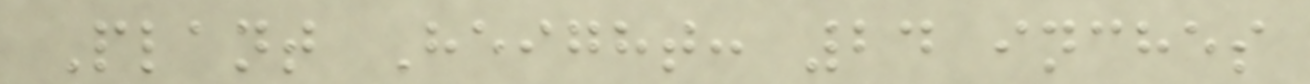Plant Height: 24 inches
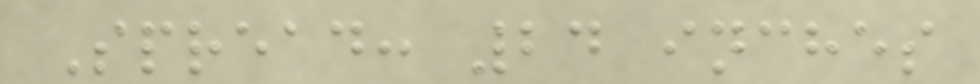Spread: 24 inches
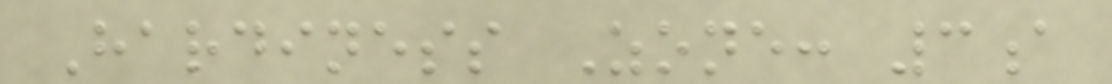Hardiness Zone: 3a
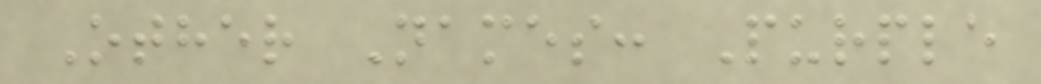Other Names: Purple
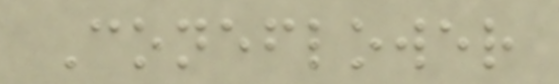Coneflower
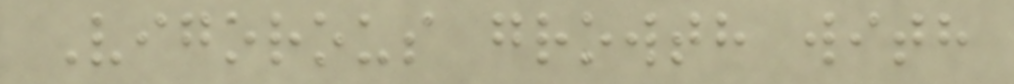Vigorous growth with
